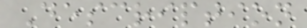Description
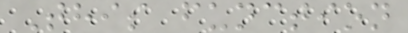This function
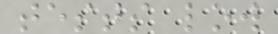tests low
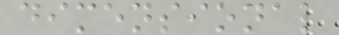dimensional
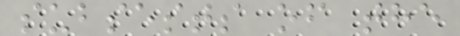subsests of the
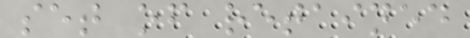set of retained
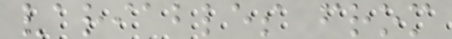variables from
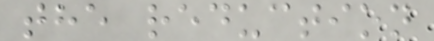the reduction
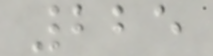225
